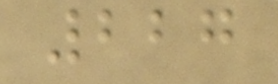227
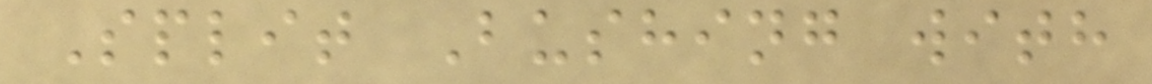Split Bushing with
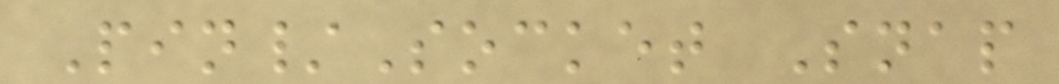Pin/Socket Snap
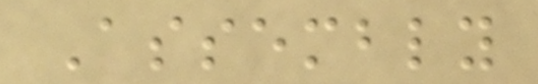Assembly
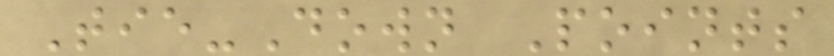Tie-Down Points
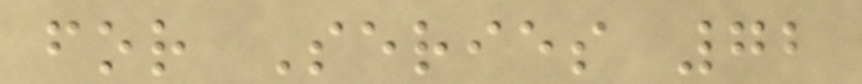for Series 72
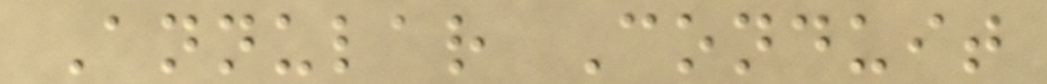Annular Conduit
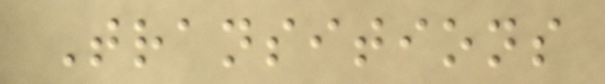Transitions
